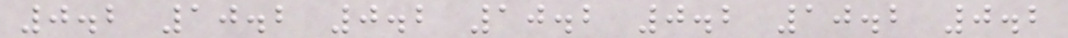0.2 10.2 0.2 10.2 0.2 10.2 0.2
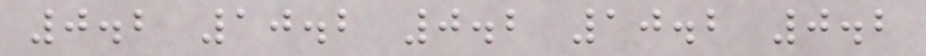0.2 10.2 0.2 10.2 0.2
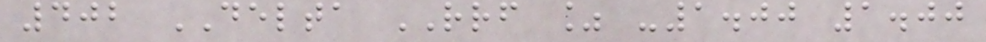402 DELTA RRF % -1.00 1.00
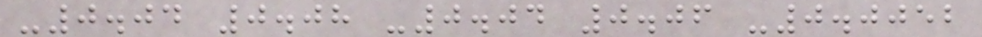-0.04 0.08 -0.04 0.06 -0.0052
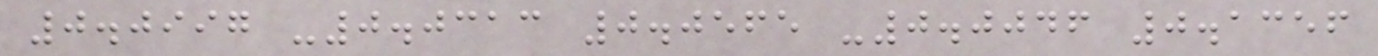0.0997 -0.0313 0.0565 -0.0046 0.1356
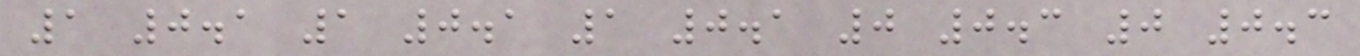1 0.1 1 0.1 1 0.1 0 0.3 0 0.3
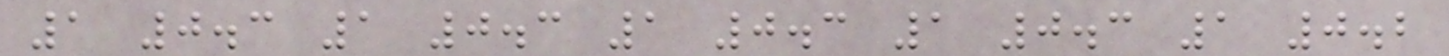1 0.3 1 0.3 1 0.3 1 0.3 1 0.2
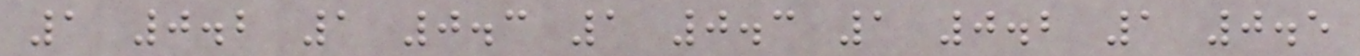1 0.2 1 0.3 1 0.3 1 0.2 1 0.5
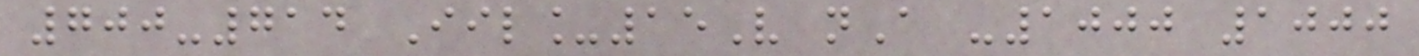700-714 Iil_15V nA -1000 1000
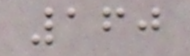160
